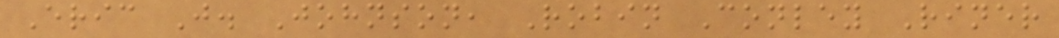Eric J. Johnson, Robin Conley Riner
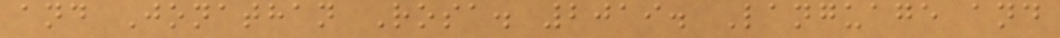and Jonathan Rosa. 2019. Language and
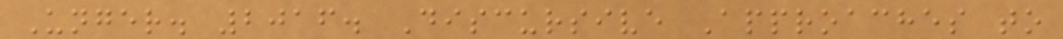Unger. 2016. Discursive Approaches to
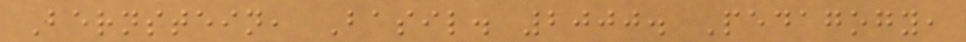Bernstein, Basil. 2000. Pedagogy,
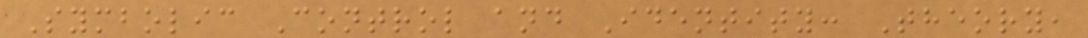Symbolic Control and Identity: Theory,
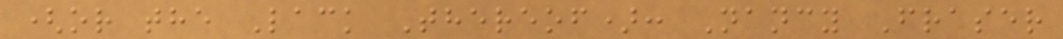(or the Lack Thereof): Nancy Fraser
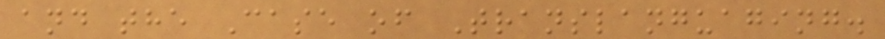and the Case of Translanguaging.
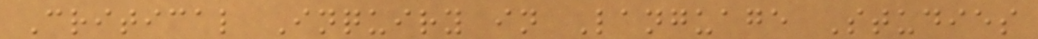Critical Inquiry in Language Studies
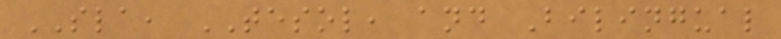SLA, TESOL, and Bilingual
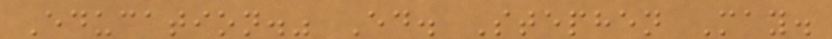Education." Ed. Stephen May.
